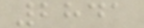2841
